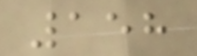158
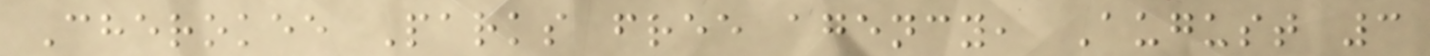Cherokee Parks free agency, August 3
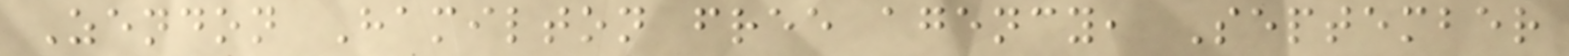Zendon Hamilton free agency, September
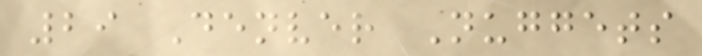29 Denver Nuggets
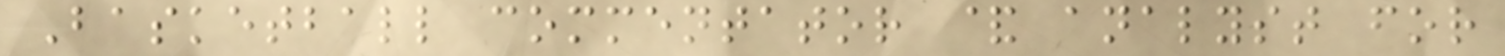Basketball commentator & analyst for
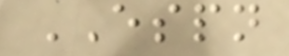ESPN
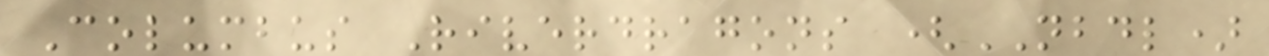Columbus Riverdragons (NBDL)
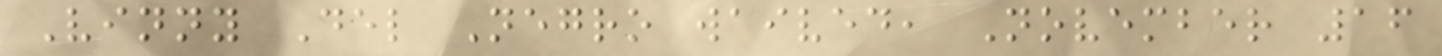Vinny Del Negro waived, November 16
